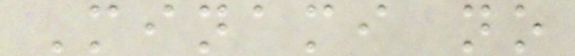Minami no
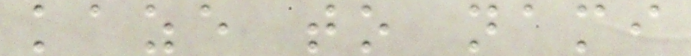kaze to nami
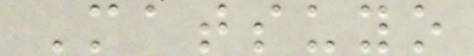Matsuyo
